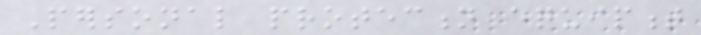Personal protection equipment
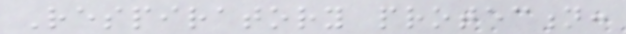Respiratory protection:
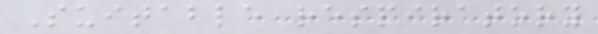Suitable respiratory
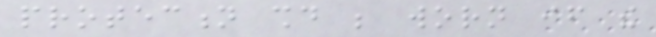protection should be worn if the
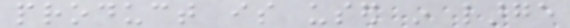product is used in large
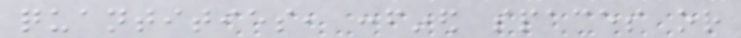quantities, confined spaces or
